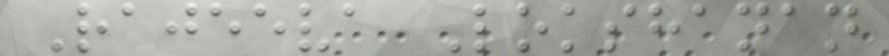Rajeeva Lokshanan
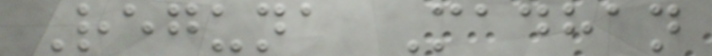Reguna Madhan
